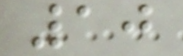10
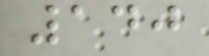140
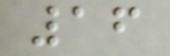16
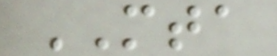MTA
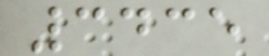3435
